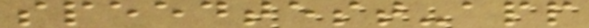speedtest-app
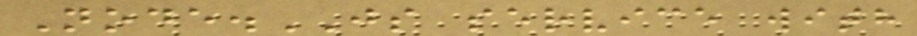Node.JS service with
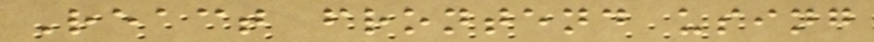React frontend using
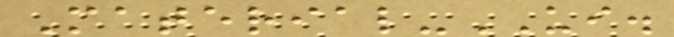Material-UI.
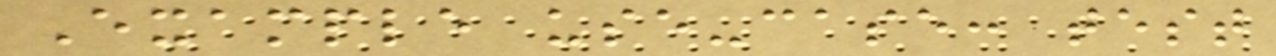Example use-case: test
